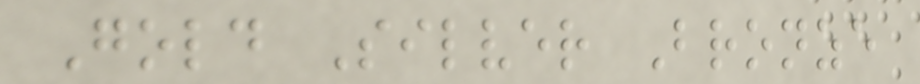Gold Silver Bronze
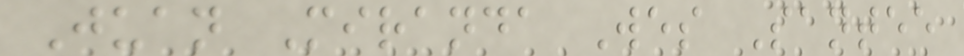Juan Miranda Wes Santee
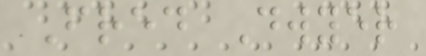Fred Dwyer
